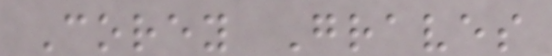Corey Graves
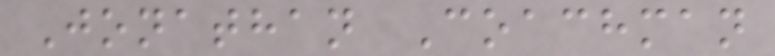Jonathan Coachman
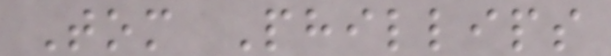Tom Phillips
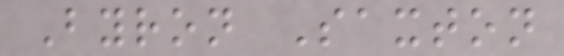Byron Saxton
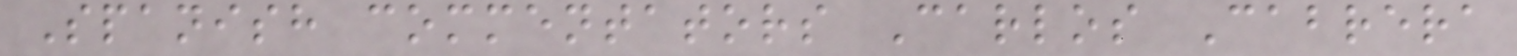Spanish commentators Carlos Cabrera
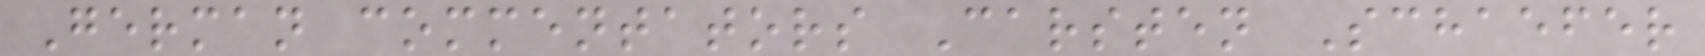German commentators Carsten Schaefer
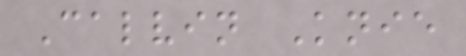Calvin Knie
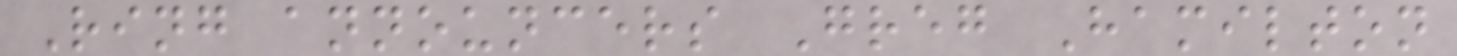Ring announcers Greg Hamilton
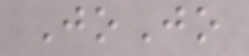JoJo
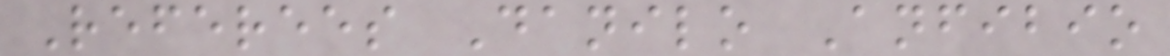Referees Danilo Anfibio
